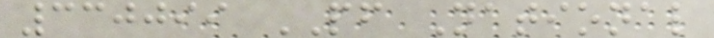330099 PF National
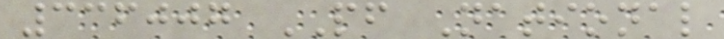336007 PF National
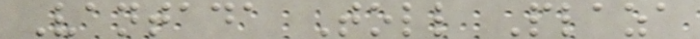Vantada Toll Plaza
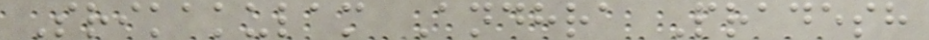Srikakulam Andhra Pradesh
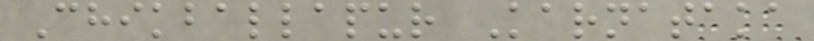Chikballapur Karnataka
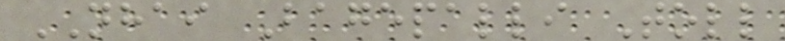NHAI Bagepalli Toll
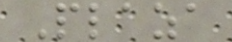Plaza
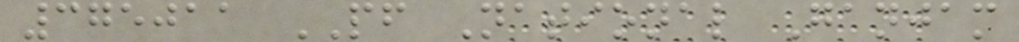375011 PF National Ganjam
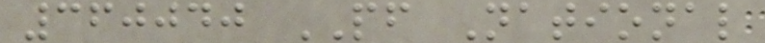360040 PF National
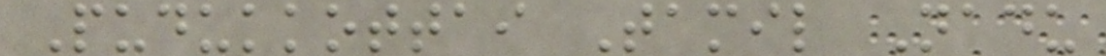Pudukkottai Tamil Nadu
